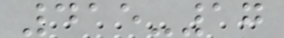415-17
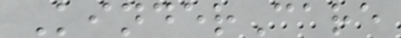KinderCare
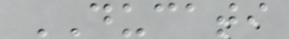DUCATI
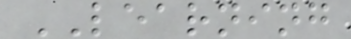LEARNING
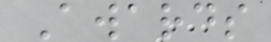Awards
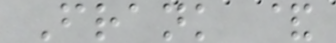Frank &
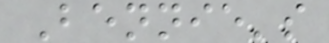Bennie's
